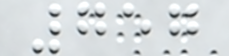757
